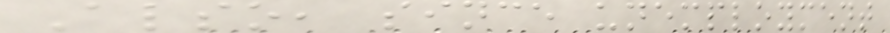Also, since unemployment
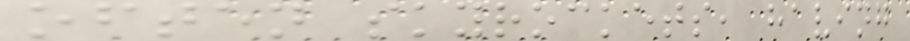often skyrockets, having
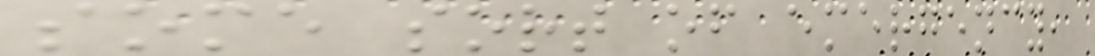some sort of emergency,
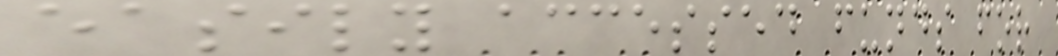easily accessed funds for
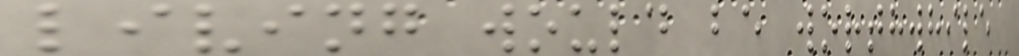living would be worthwhile
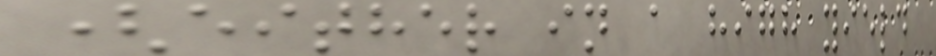(either in a high yield
